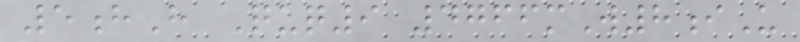5hH Quq9 4766mW8iU
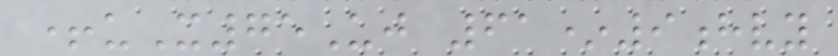+uX75Uj 61*9hvy
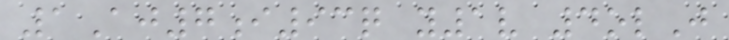1Aj7i93q y1v 4olJ
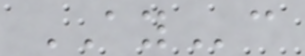AYc
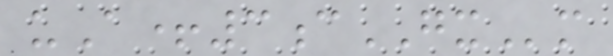uA+3cGXm
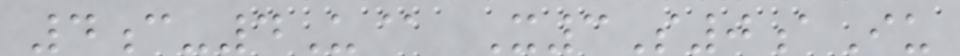4c-4U@ X3S0aIu
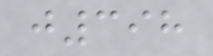j398
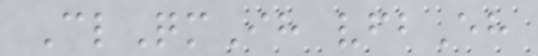ClQmIh vfbEh
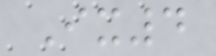Ix4
